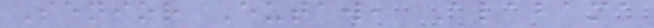Senior Eutaw, Alabama
